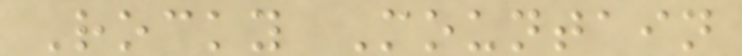Rocky Mountain
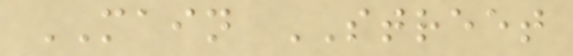MAIN STREET
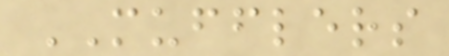MUFFLERS
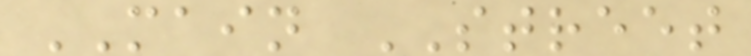MAIN STREET
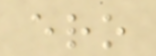ero
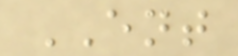ENT
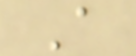A
